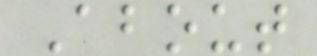About
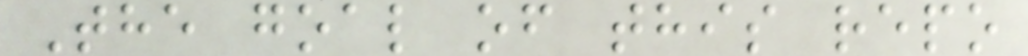The goal of this repo
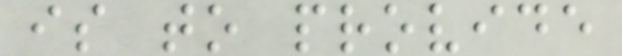is to provide
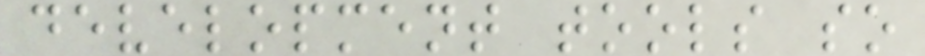development tools so
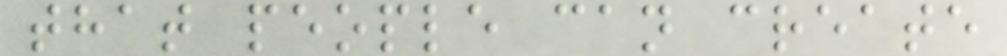that people can create
